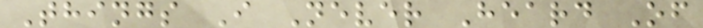Things I Never Heard Of
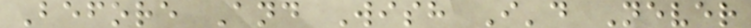Before And Wish I'd Never
